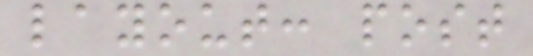layout: post
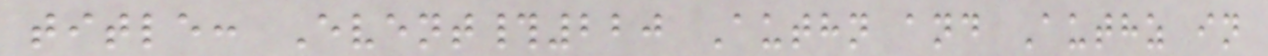title: Event#220 Authn and Authz in
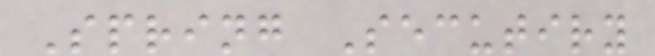Spring Secutiry
